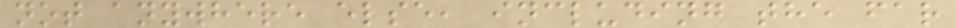not anywhere else, including the far
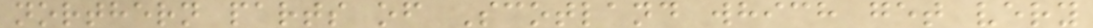northern parts of Scotland which get very
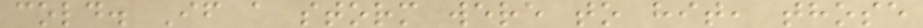cold. If a storm were to hit, those
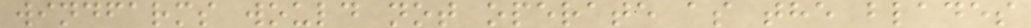windfarms would not operate as the blades
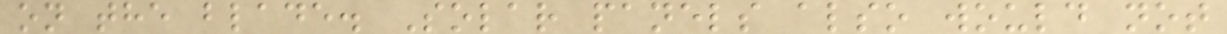on the blade. Solar panels also would not
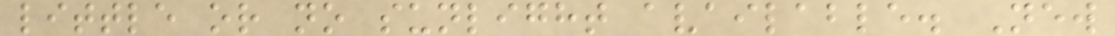little or no sunlight available. New
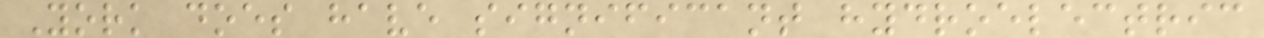York does have significant hydroelectric
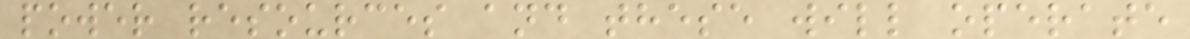power resources and these will operate
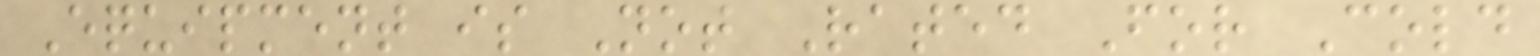Equipment is Not Rated For Cold
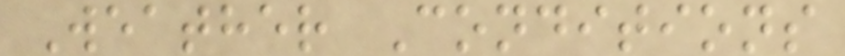Weather Conditions
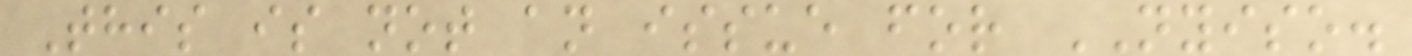This is not an issue for NYISO.
